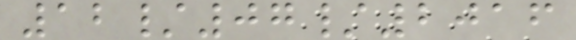12/07/2016
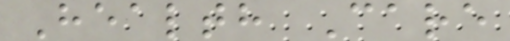Health Care
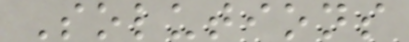Solutions
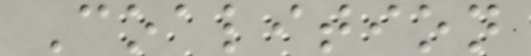Coalition
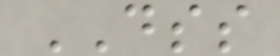DSS
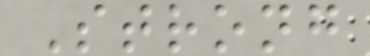Strong
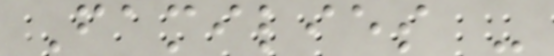Families -
